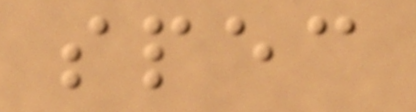spec
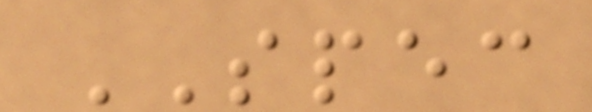SPEC
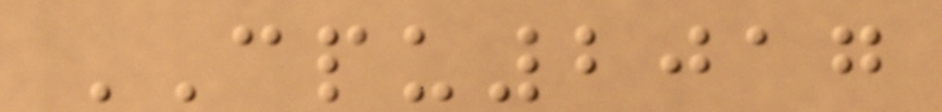CPU2017
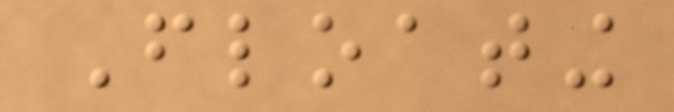Floating
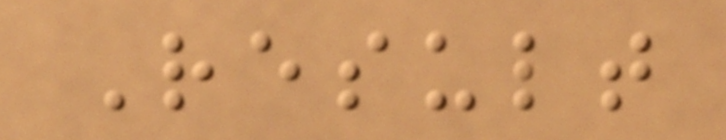Result
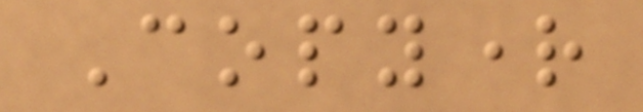Copyright
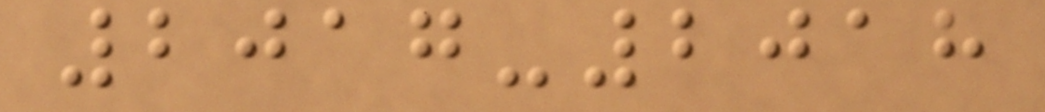2017-2018
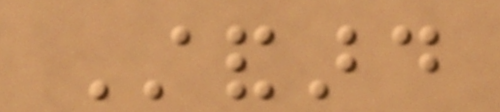Standard
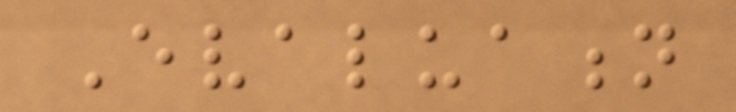Evaluation
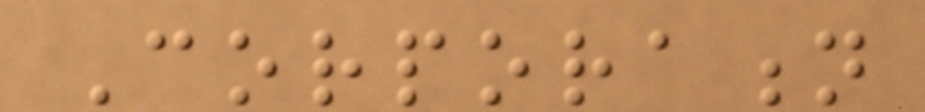Corporation
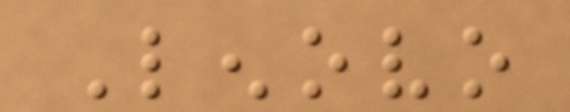Lenovo
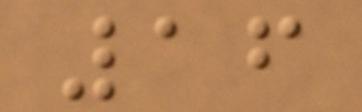16
